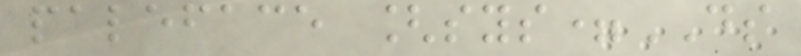paleface [sys=DS
